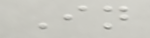In
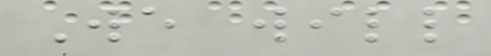We will
